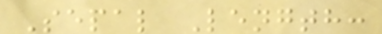Sepal Length:
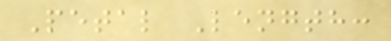Petal Length:
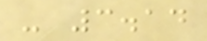- 3.14
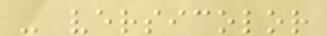- versicolor
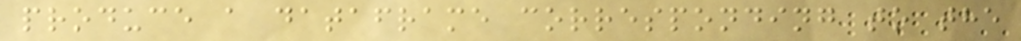produce a dataframe corresponding to the
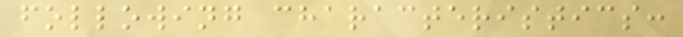following characteristics:
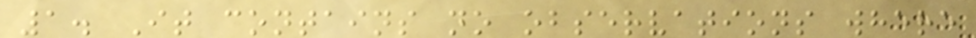1. It contains no observations where
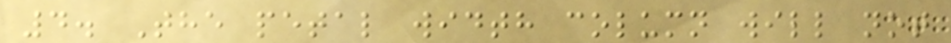4. The petal width column will not
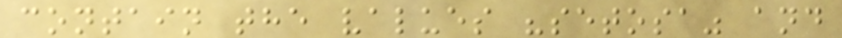contain the values "setosa" and
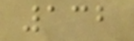132
